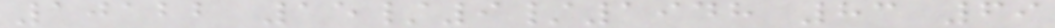10122 15/9/1948 83 69
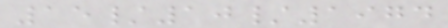15/10/1974
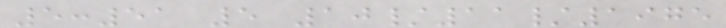5:51 5 10/11/1975
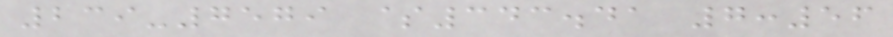239-7579 $343.41 7:56
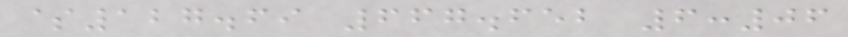$127.69 667.652 6:06
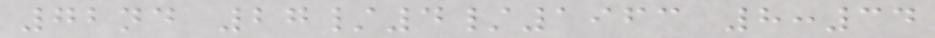72nd 27/4/1963 8:34
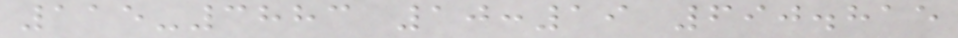115-3883 10:19 690.815
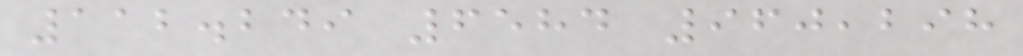112.249 6584 960,298
